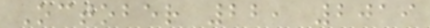October 22, 2019
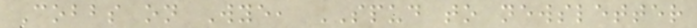Cobbs on Wye, SPUD to newsletter
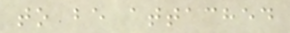to be attached
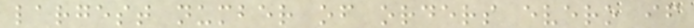largest number of orders evero if
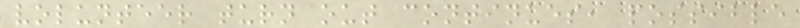volunteer turn out continues, possible
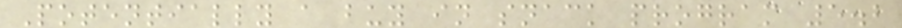Potentially a buy in snack program 5.2
